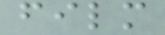film
